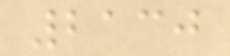2130
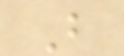B
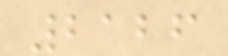2126
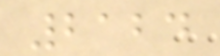2124
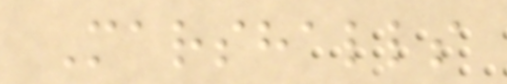Marshalls
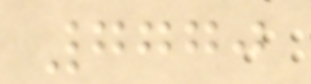7770
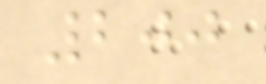200
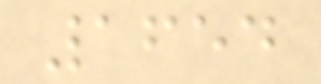1654
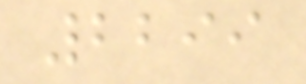2299
